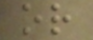or
